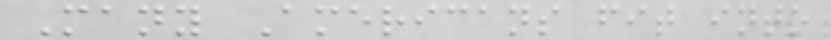Many Americans fit into
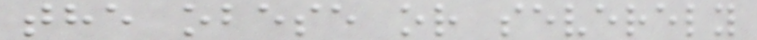the obese or severely
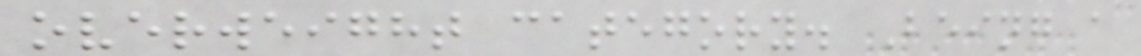overweight category. Being a
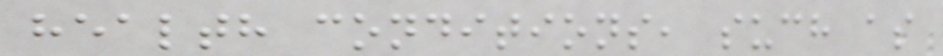health conditions, such as
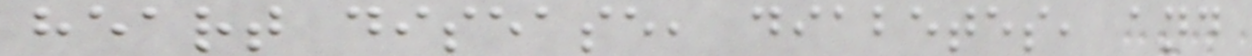heart disease, diabetes, and
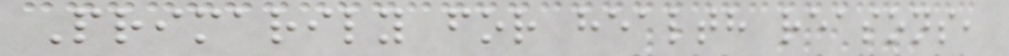Primarily for health reasons,
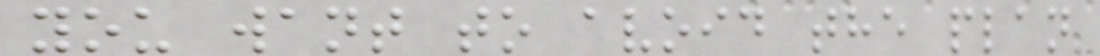you want to avoid the plan
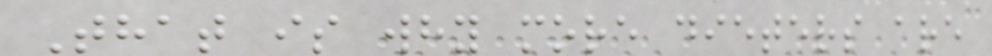That is why more dieters are
